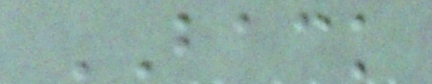BACK
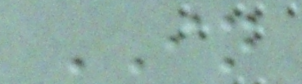IN
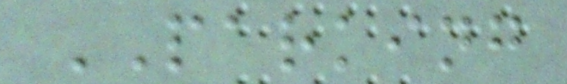PARKING
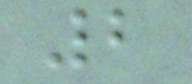2
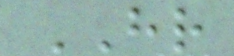HR
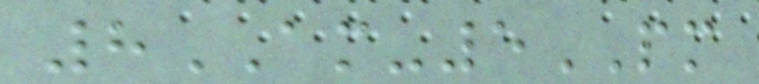8AM-5PM
